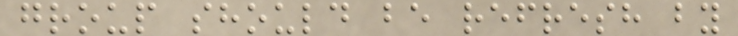group should be refresh by
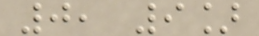0, 9]
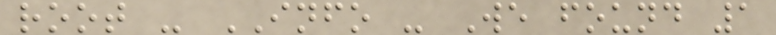root - INFO - We found 1
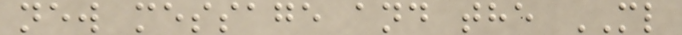new message and the ML
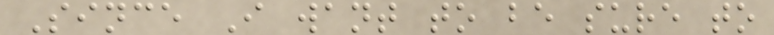Since I want to be sure to
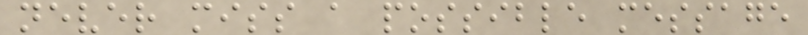never miss a possible message
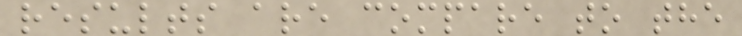results are compare to the
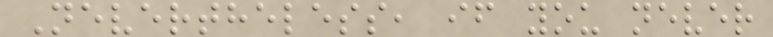Nevertheless, if you never
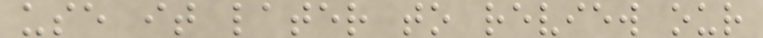use it later to review our
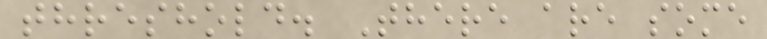threshold. There are some
